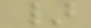}
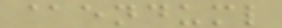@enduml
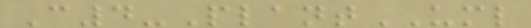C4-PlantUML
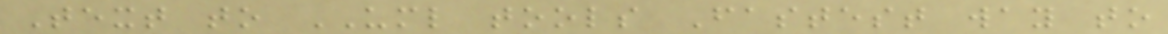Text to UML tools Fastest way to
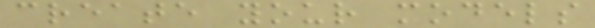create your models
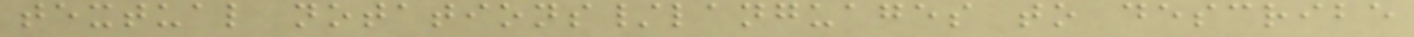textual notations/languages to describe
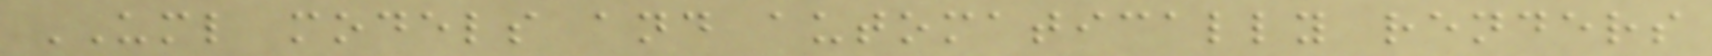UML models and automatically renders
